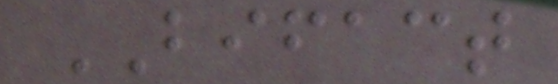BIFACT
